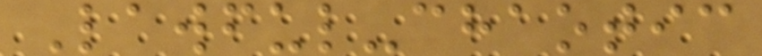Lawful-chaotic
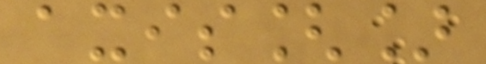axis[]
